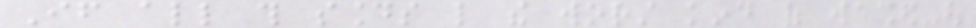If all this sounds like the worst kind of washed-out
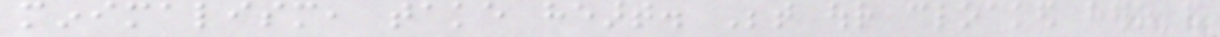minimalism, take heart. Between our cloaked hero and
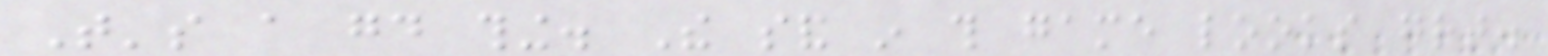That's a good thing. The sand in this game looks great.
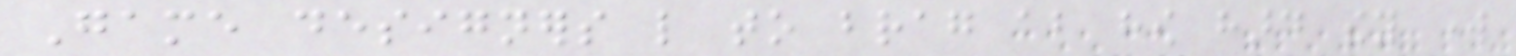Game designers like to brag about how hard they work
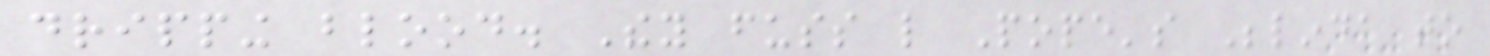dripping blood. They fuss like Pope's Belinda to
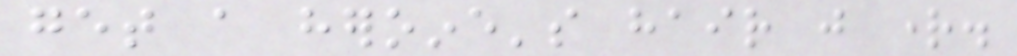get a heroine's hair just right.
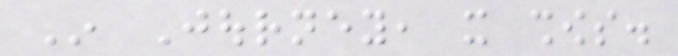In Journey, it shows.
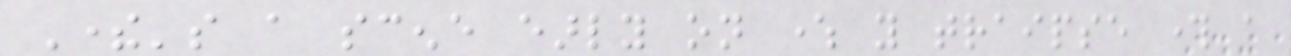There's a scene early on where you traipse through a
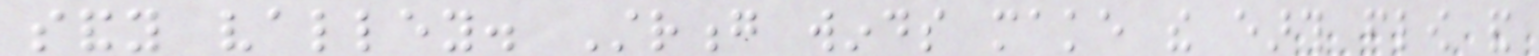sandy valley. Strong winds make the earth flow and
